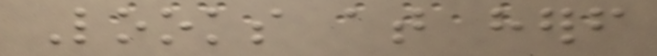Looks at herself
